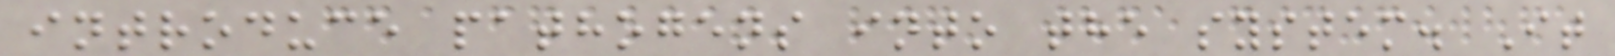introduce pathogens into the system. It
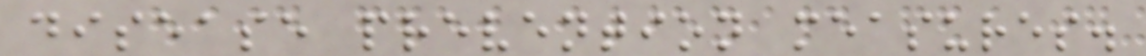disease prevention measures.
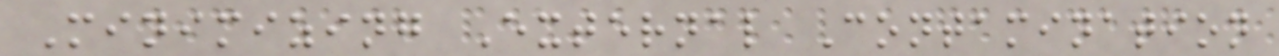Minimizing External Contamination
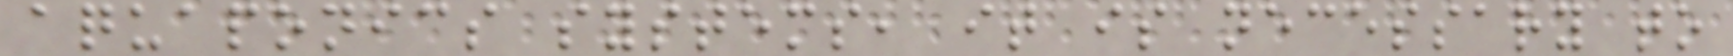aquaponics systems, it is necessary to
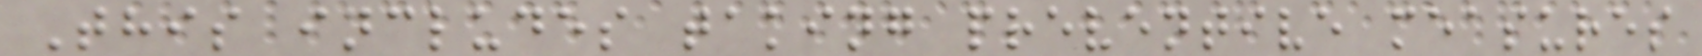This includes taking preventive measures
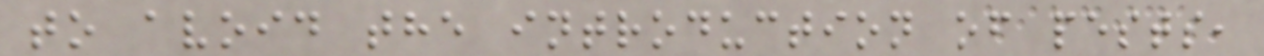to avoid the introduction of pests,
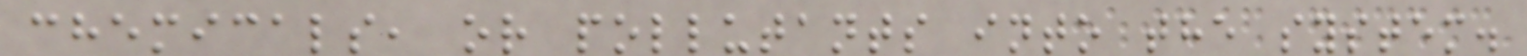chemicals, or pollutants into the system.
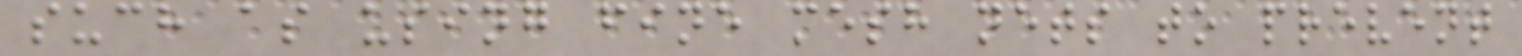such as using fine mesh nets to prevent
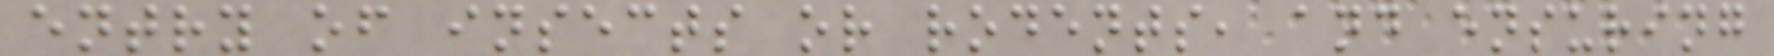entry of insects or rodents, and ensuring
